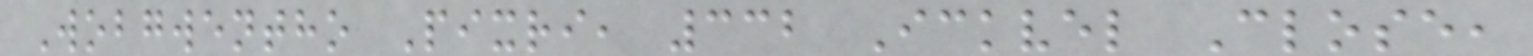Wobgwentho Pixri, 332 Ickvel Close,
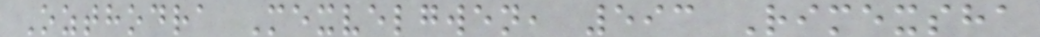Ozthodra Mexvelgwen, 593 Rimexsha
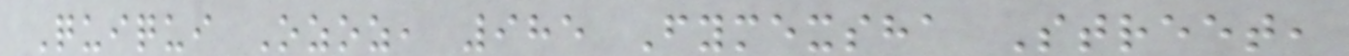Quiqui Ozoz, 985 Fymexsha Street,
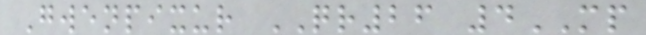Gwenpixur QR26 4MP
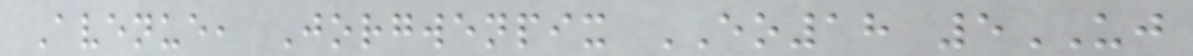Avenue, Jorgwenpix EO18 5UJ
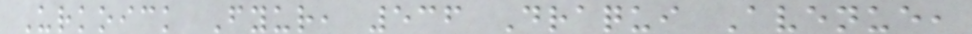Urkoick Fyur, 536 Draqui Avenue,
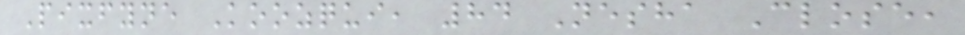Pixfyne Koozqui, 84 Nesha Close,
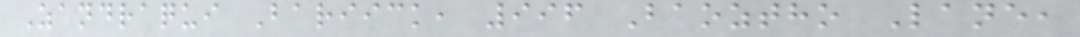Zandraqui Bariick, 996 Baoztho Lane,
